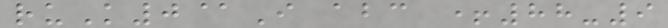ruK0@I abc +88-9
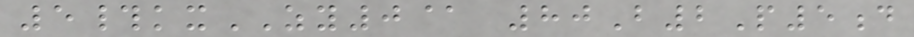5#kxZY0@ 80B2P5d
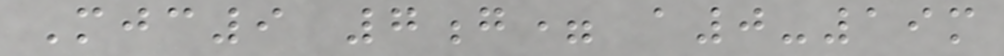Mjc9 7g= a0-19m
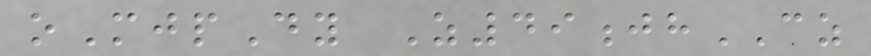oMjpDy Z49jhCZ
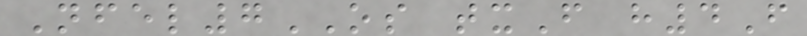Nfel7OS txF h4F
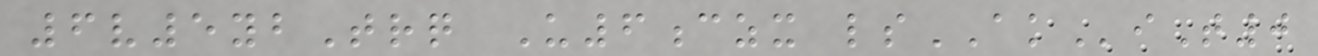6v5ybTrq U6czx lsAKiT0
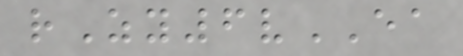rZy6vEA
